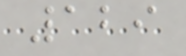129
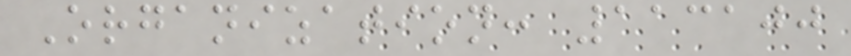Organization: 113100
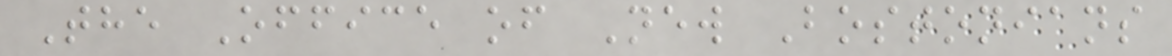The Office of New Bostonians
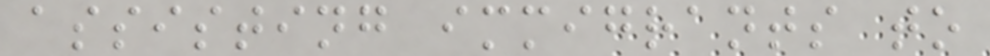assisting immigrants to
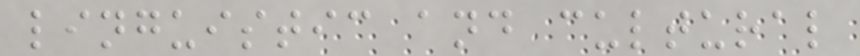linguistic and cultural
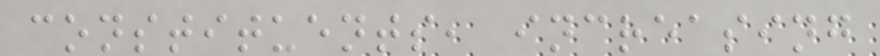constituents, increasing
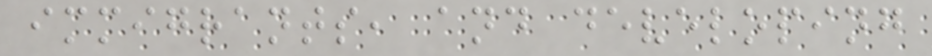immigrants, and developing
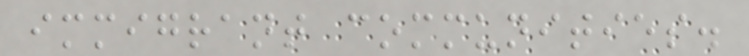immigrant communities.
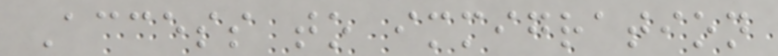Access to immigration
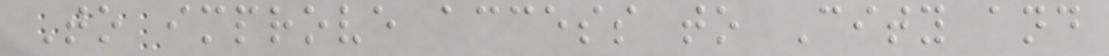To improve access to City and
